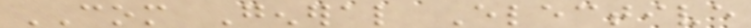COM General Elective
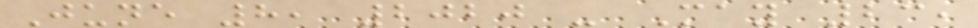June 8, 2020 - May 23,
